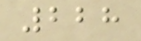228
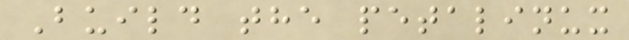Build the petalinux
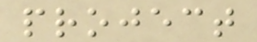project
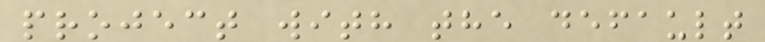project with the default
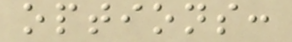options:
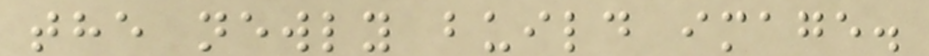the newly build image.
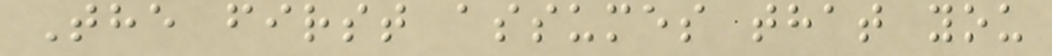The first assumes that you
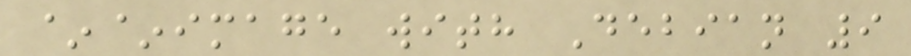~~image with Debian 9
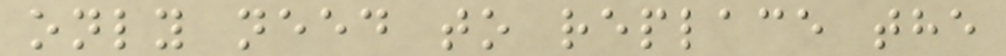only need to replace the
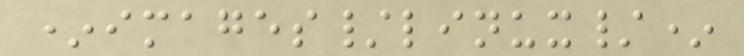*images/linux/*
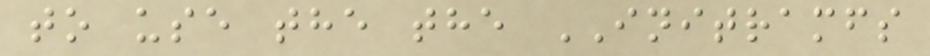to use the the INITRAMFS
